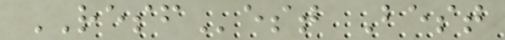RESFest Best
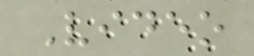Video
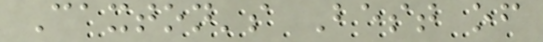Caxton's Best of
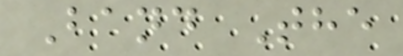Band The
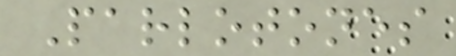Parlotones
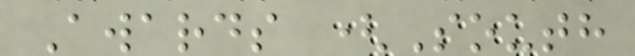Awards (South
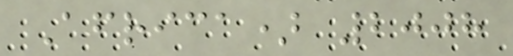Africa) 2008
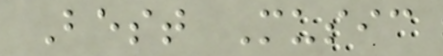Best Music
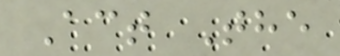Act The
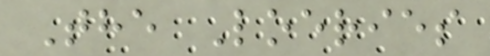The Loeries
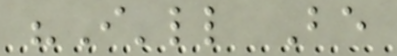"I'll Be
